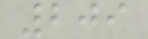209
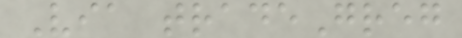Via tradeGreg
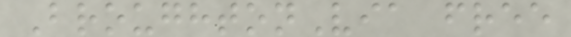BroughtonVia free
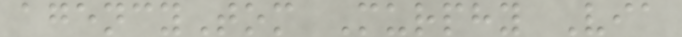agencyTom Murphy Via
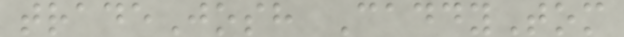tradeJosh CaddyTom
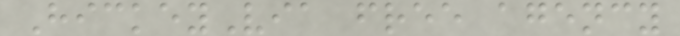HickeyVia free agency
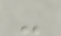-
